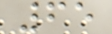65
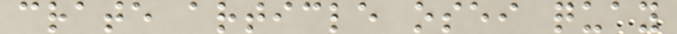crate article osei quay
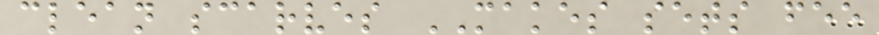clean scarves MAKES sets fee
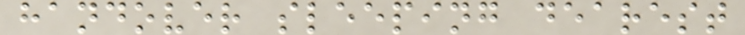handover sleeping dearest
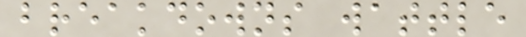breakdowns wattle
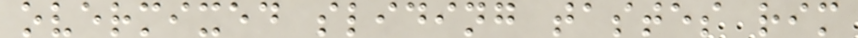overmixed sliding tastes rim
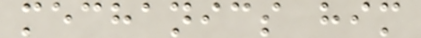mechanics him
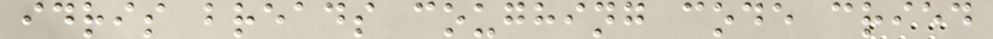idris breads coughing code cried
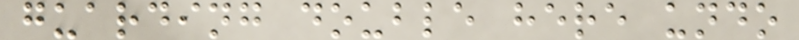guarding double here undo
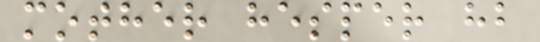mother hesper hb
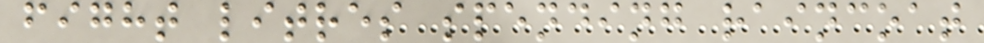fight litres spending raincoat
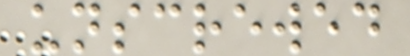unscrewed
